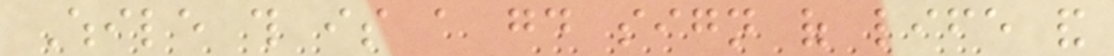While this is a good sign of life and
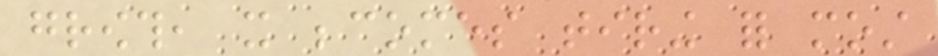growth, it becomes tiring for most
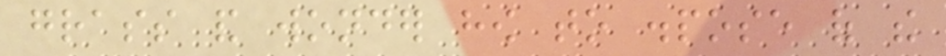grass and wonder how to dispose of the
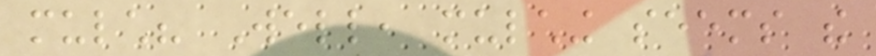mulch? Well, mulching seems the
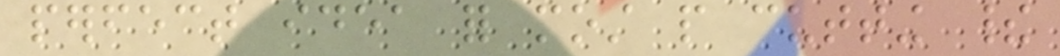perfect idea for most people cutting their
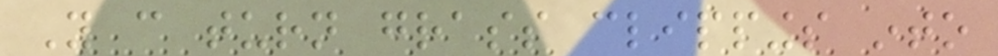You can turn grass clippings into
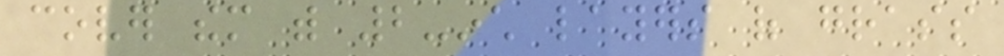cover them with 2-inch layers of grass
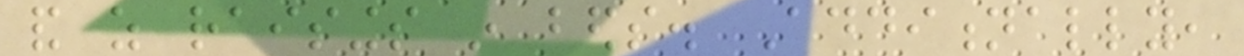and as raisings in beds. Additionally,
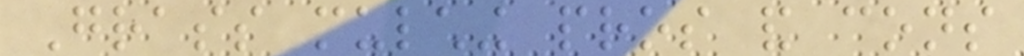Grass mulching pros and cons
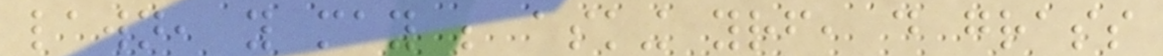lawn, you may be asking yourself, do grass
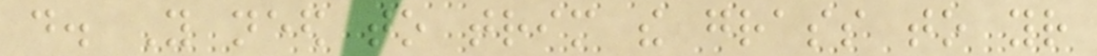do. You need to trim the grass to your
